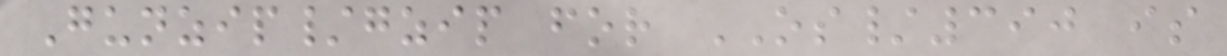Gunzip/gzip for OS/390 is
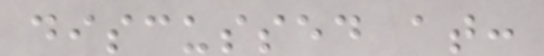discussed at:
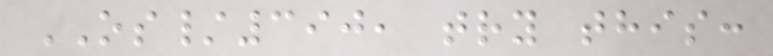OS/390, try this:
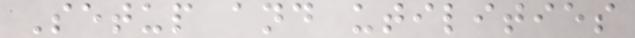Setup and utilities
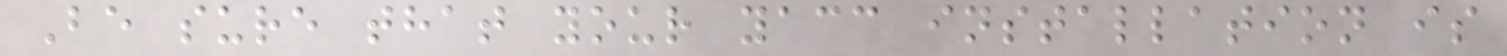Be sure that your yacc installation is
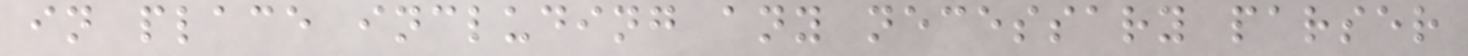in place including any necessary parser
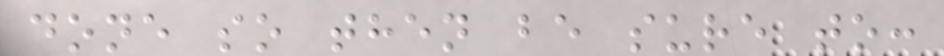done so then be sure to:
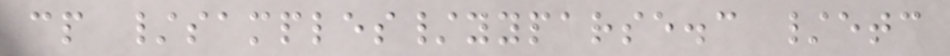cp /samples/yyparse.c /etc
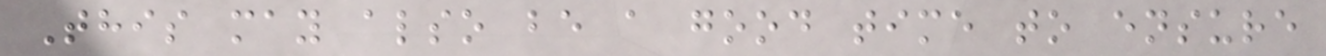This may also be a good time to ensure
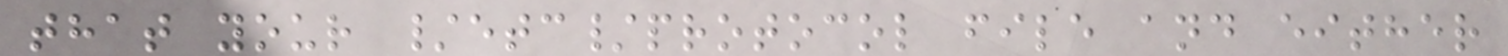that your /etc/protocol file and either
